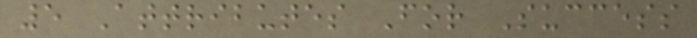5 Attributes For Success
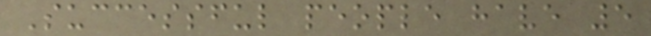Successful people have 5
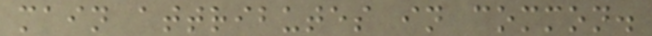main attributes in common.
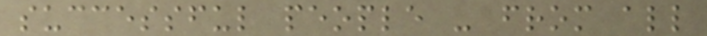successful people - from all
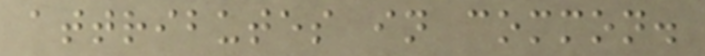attributes in common.
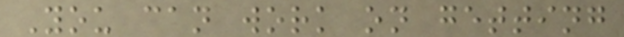You can work on getting
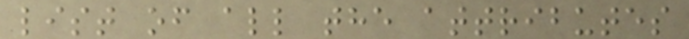list of all the attributes
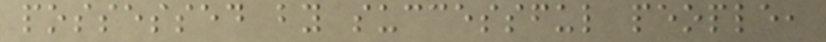possessed by successful people,
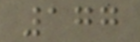177
